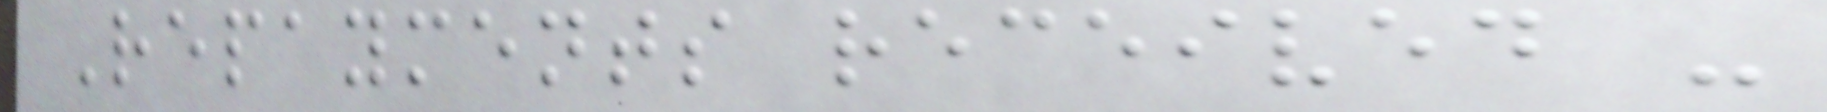Repayments received -
